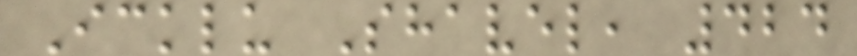Icklu Shavel, 424
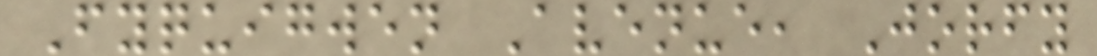Fyquigwen Avenue, Jorfy
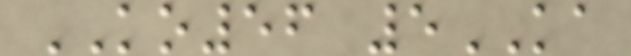KO56 5KA
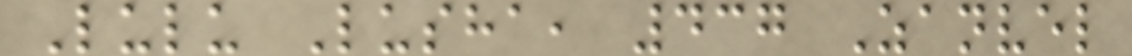Lulu Lusha, 437 Zanvel
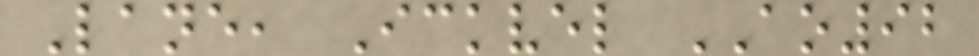Lane, Ickvel AO92
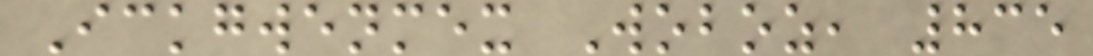Ickgwenmex Woboz, 835
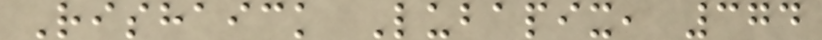Rishaick Lubapix, 374
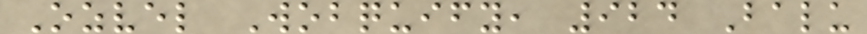Ozvel Wobquify, 924 Balu
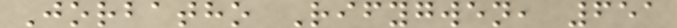Jorbatho Rifygwen, 651
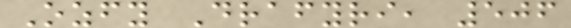Ozfy Drafyri, 506
